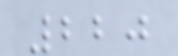220
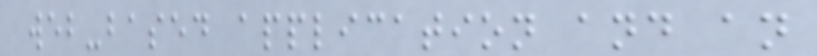web-based application and an
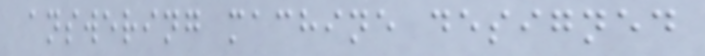answering machine designed
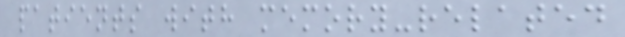patients with memory-related
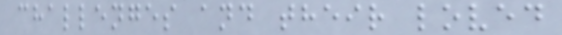challenges and their loved
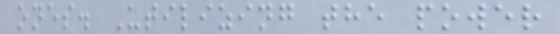ones. Utilizing the power
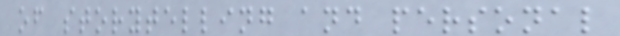of storytelling and personal
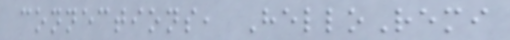connections, HelloRemi
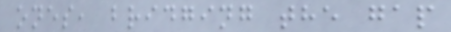ones, bridging the gap
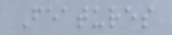Features
